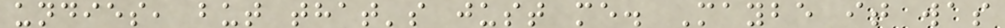undies, but that's just me. Maybe it was
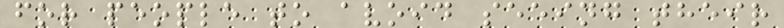for people to avoid seeing their
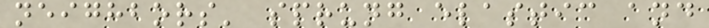neighbors' sprung elastic and
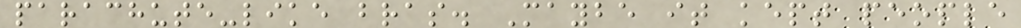parachute-like bras. Maybe it kept people
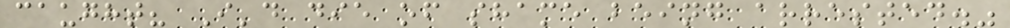caught? I'd die of shame being arrested."
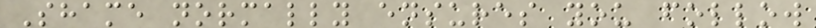Shame normally ensures you follow
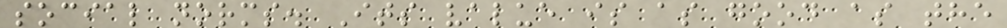social norms. Its value is as good as the
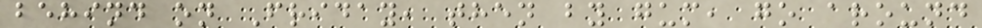behind on Friday, then by gum, go around
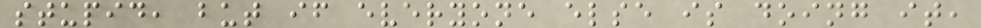stupid, but if everyone else is doing it,
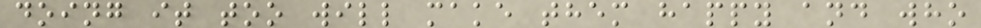doing it too will make them happy and who
